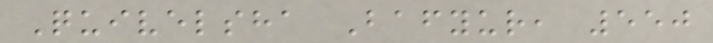Quivelsha Bafyur, 550
